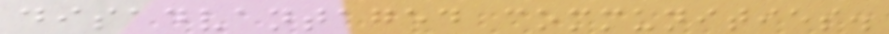disadvantaged communities.
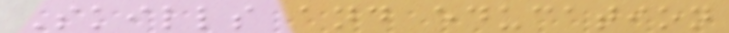Skills and education
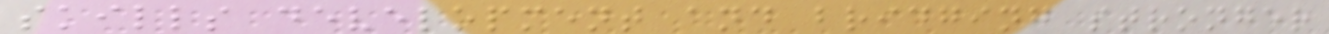skills development and bridging stronger
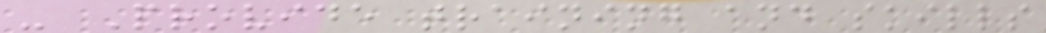- Provide training and skills
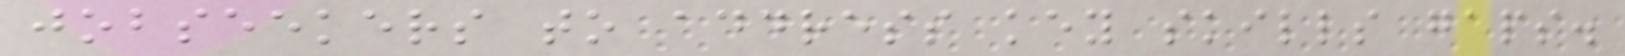jobseekers to address key skills gaps.
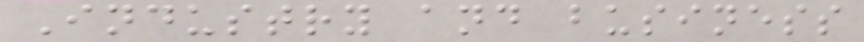Industry and business
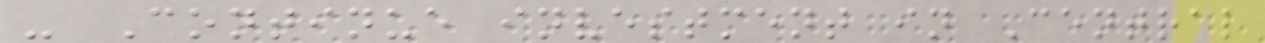- Continue investment in Central
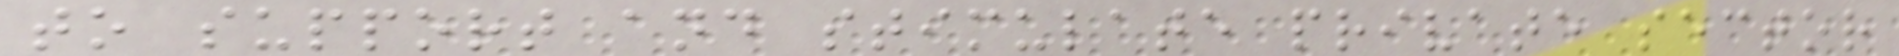to support and stimulate private sector
